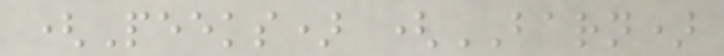(Peeks) (BARN)
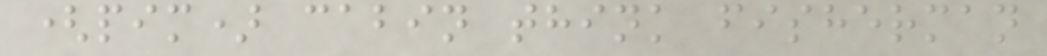(pim) cabin think fisherman
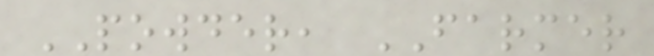POWDER, FARMER
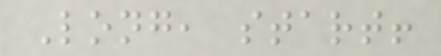Long, start!
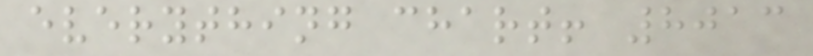everything chart! 8013
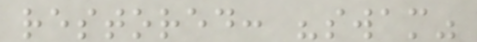restored: "swam"
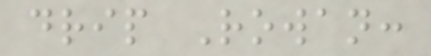drip Rowan:
